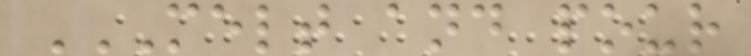MELT AND POUR
